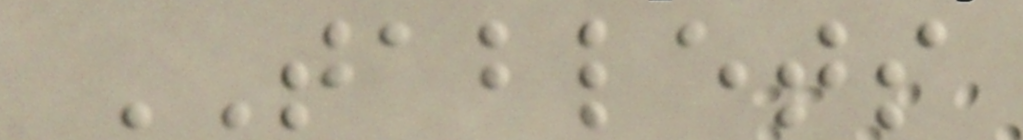TABLETS
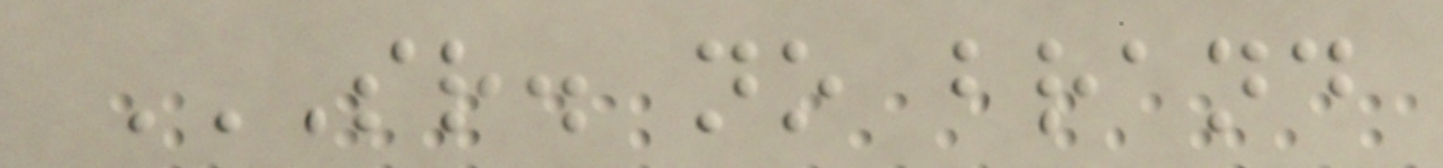SR. NO BRAND
